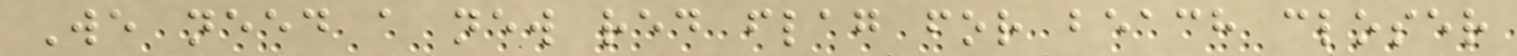We need a new red flag for beach closer
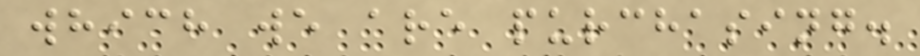which we are purchasing.
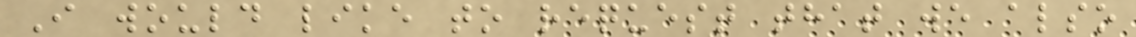I would like to request that we also
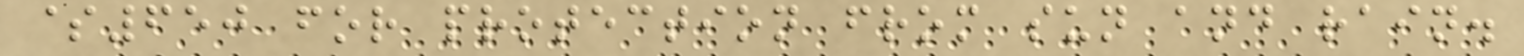$650 for protection from sun and rain.
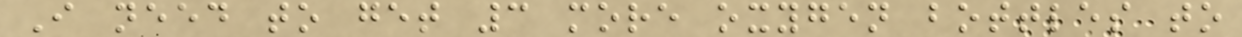I need to get 3 more oxygen bottles to
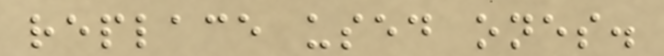replace used ones.
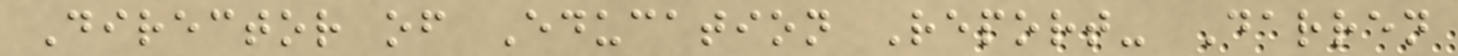Director of Education Report- Darren
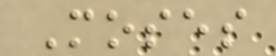Moses
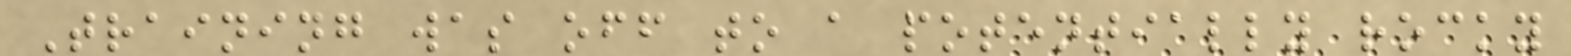Training was off to a potentially rocky
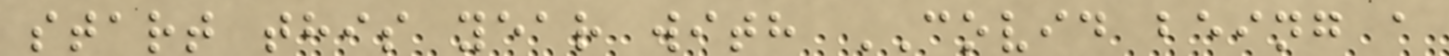start this year with COVID being a
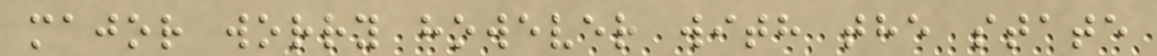major worry however with the state
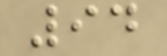94
